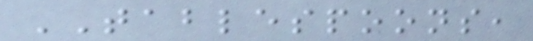TABLESPOONS,
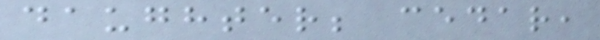daughter; cedar,
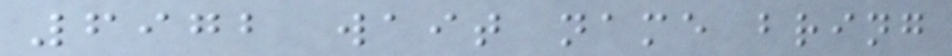6972 wait name bring
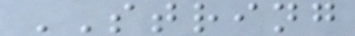STRING
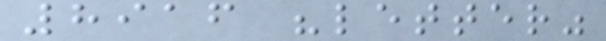8916 "letter"
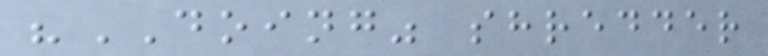"DOING" shredder
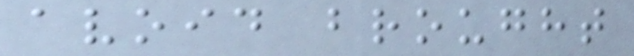avoid brought
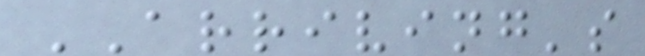ARRIVING's
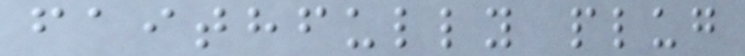faithfully plug
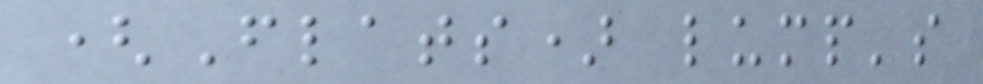(Flats) lump's
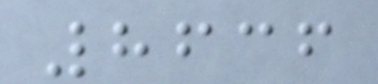8636
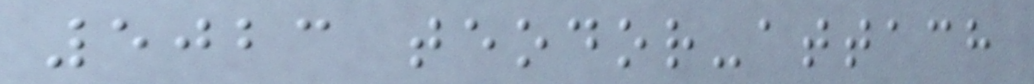5023 teodor-attach
